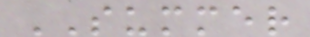SUMMER
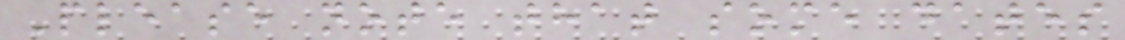Please note that some dates
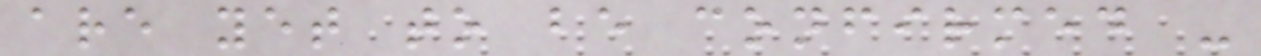are yet to be confirmed -
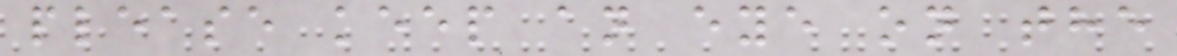please keep an eye on the
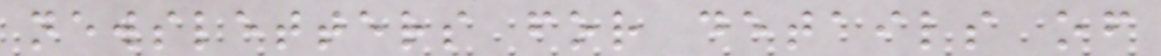newsletters for details of
